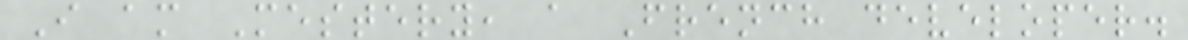I am Mestery, a French developer.
